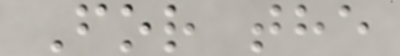For the
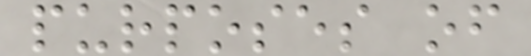purposes of
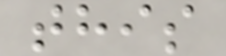this
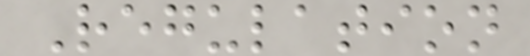Regulation
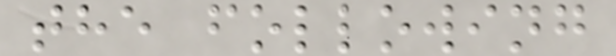the following
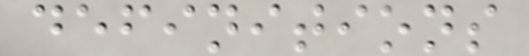definitions
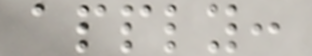apply:
